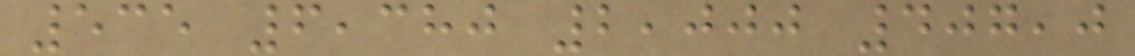535 6,380 2,000 407,0
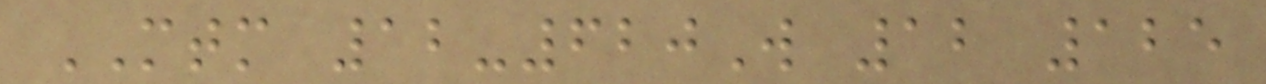MTM 12-620W 12 125
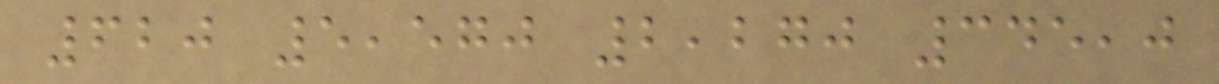620 5,570 2,270 345,0
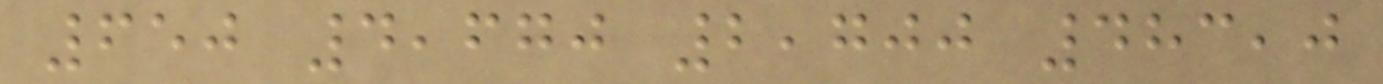650 4,670 2,700 483,0
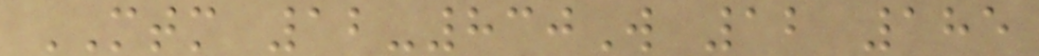MTM 12-830W 12 185
